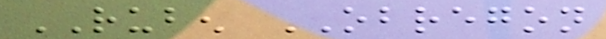RUBEN OBREGON
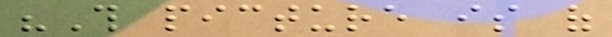"This picture is of
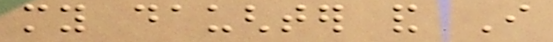my daughter and I
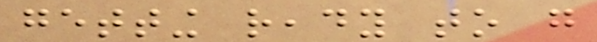getting ready to go
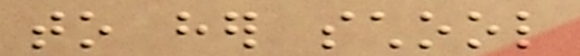to her school
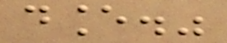dance."
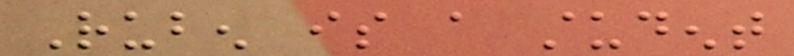Ruben is a student
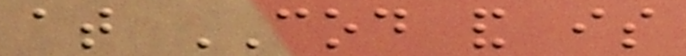at COD and is
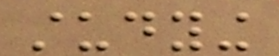studying
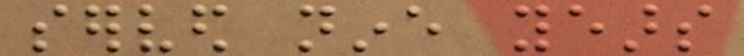served nine years
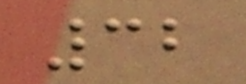32
